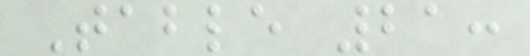Table 21:
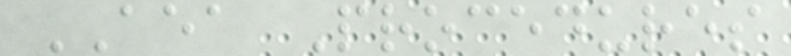AEA Procedures
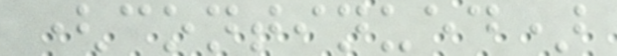(continued)
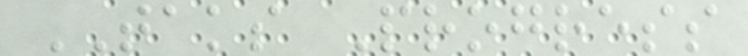TAKS Progress
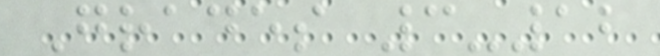Grades 3-12
